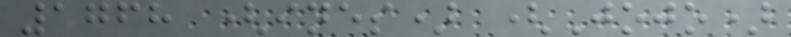1768 (ines) (Jojo)
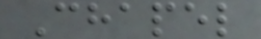Chapel
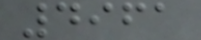4961
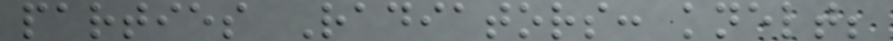parties Radiators: knelt;
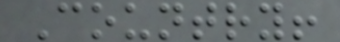Country!
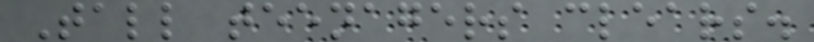Tall teenagers clears.
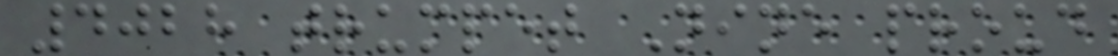4028 trumpet Nine proud
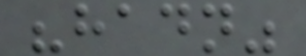"hadn"
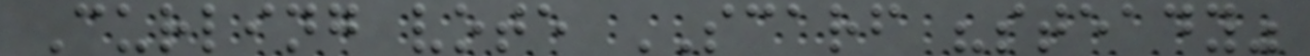Curling vote SCARF "steady"
